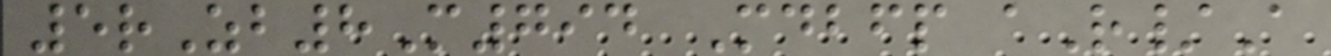5rZb8M794 Mdbfp aR/A
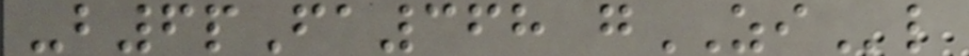-b6pFa368 gZIl
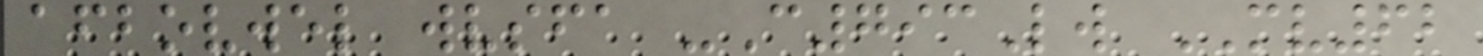afbovwel wvsfa -C793Lw MV62
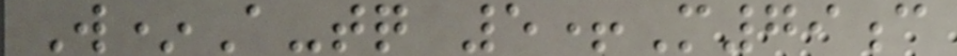W*A-tq 5+M79c
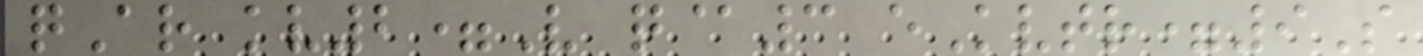qAr kv2=V q@3 eKvtr=9S
